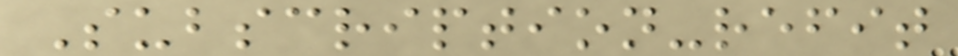Subscription-refit
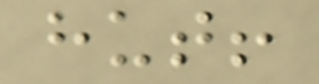hut!
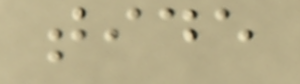tide
